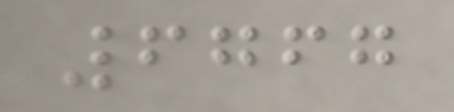6767
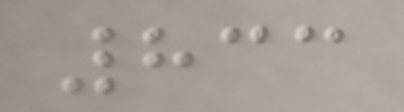833
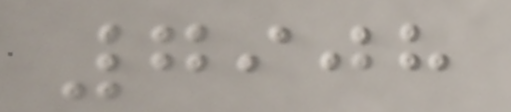7908
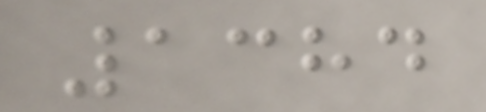1384
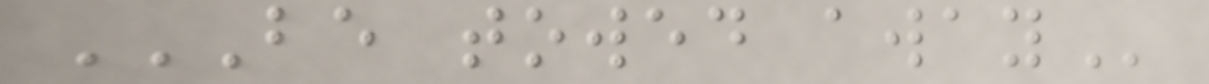BE TOWED AWAY
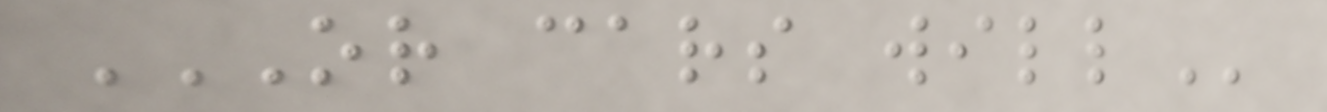OR CARS WILL
